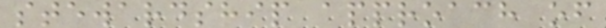stewardship approach of
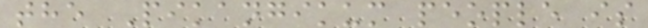the Pikangikum people is
